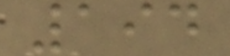194
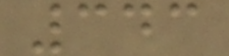343
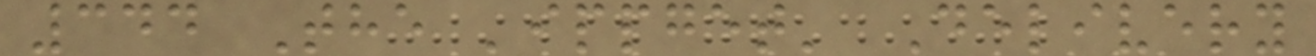344 The 'ippget' Delivery
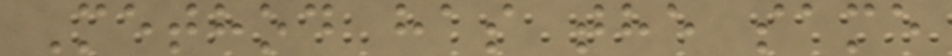Method has the same
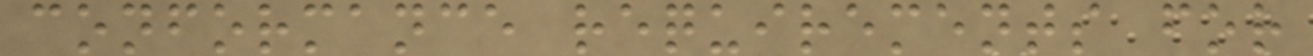conformance requirements for
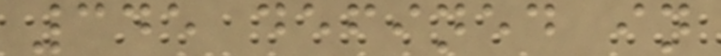345 defined in
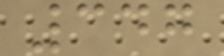347
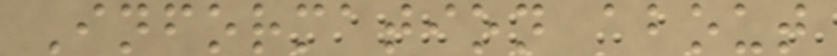Information about
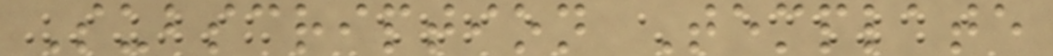Subscription Template
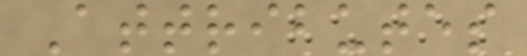Attributes
